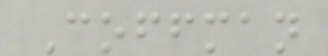Coffman
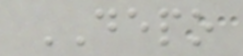DEPO
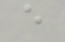e
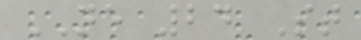NE 24 St
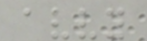avvy
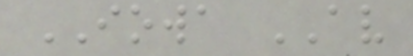IOWA AV
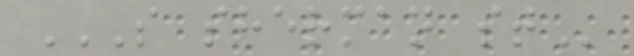S SHERMAN ST
